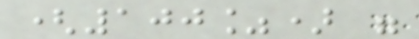(100%) were
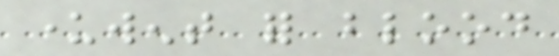underwent for blood
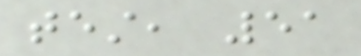test, 51
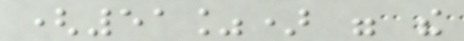(51%) were the
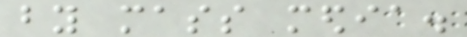by mass media.
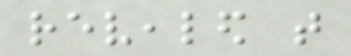revealed that
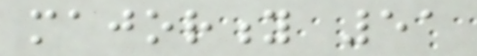majority 51
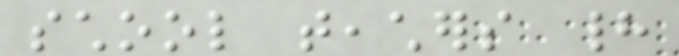school teachers had
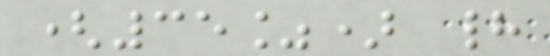(35%) had
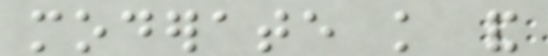moderate knowledge and
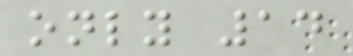only 14
